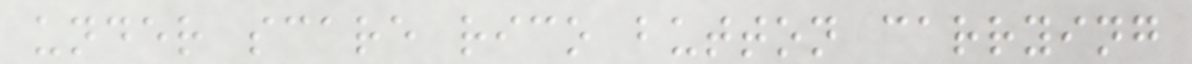under scare rico button carrying
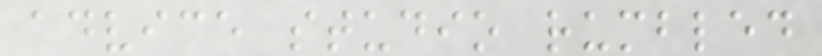advice studio rumbled
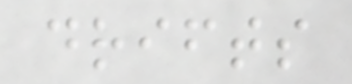drifts
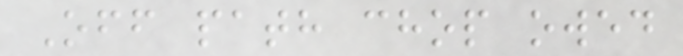Off path chop owed
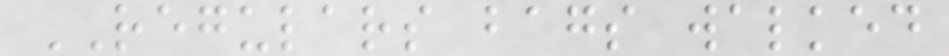REGULARS bags walked
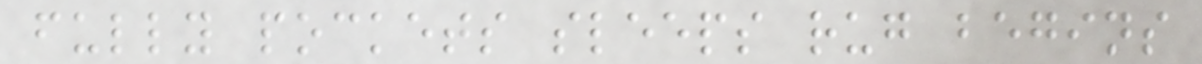fully pockets sleeps rug begins
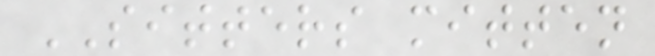SITTERS mitten
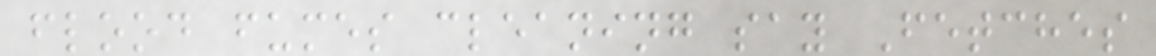flood fumes cleaning say Fetches
